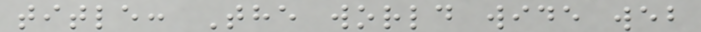title: The world wide web
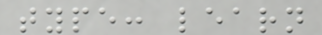type: learn
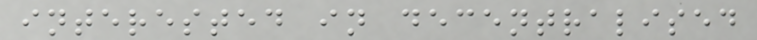interested in decentralised
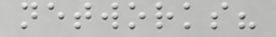networks?
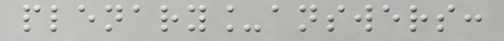plenary_answers:
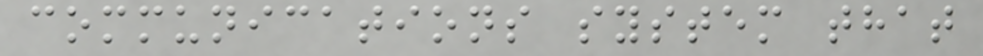communications system that
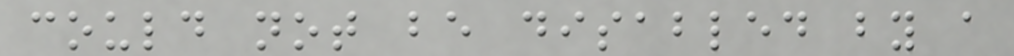could not be disabled by a
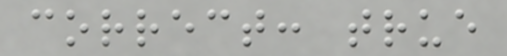correct: true
